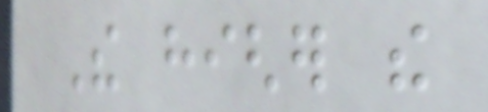The higher the
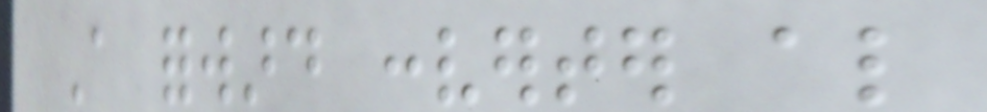A forward converter also
